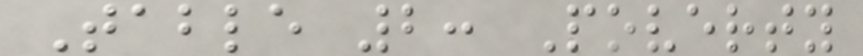Table 2: Poverty
